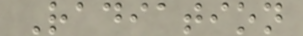Radiation
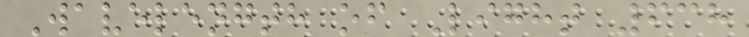Wavelength of Light 638
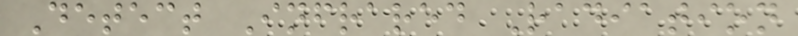Detect Infrared Radiation
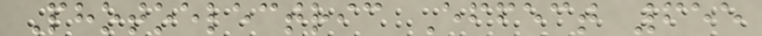Photoelectric Effect 655
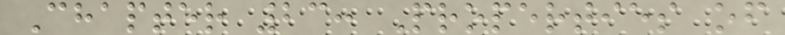Chapter 23: Properties of
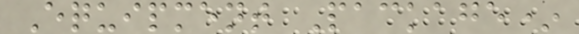Equipment Package*
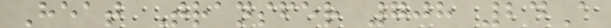Heat Transfer 708 24A
